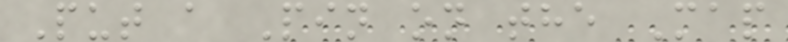Put a Pin on the Map
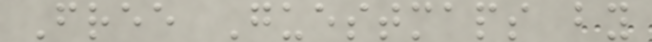Free Guestmaps by
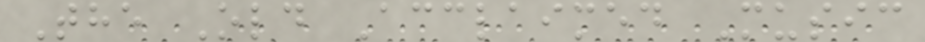The Old Acclaimed Music
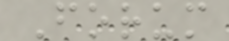Forum
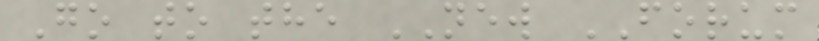Go to the NEW FORUM
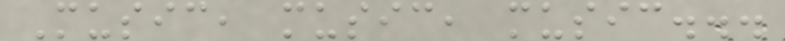Music, music, music...
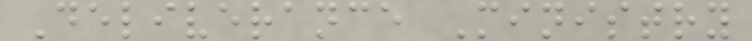Deliverance Ministry
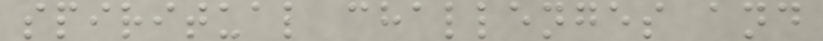spiritual challenges and
